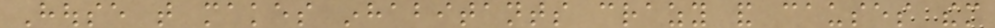House that makes inhabitants crazy and causes them
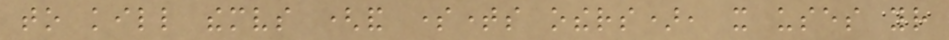to kill themselves (and sometimes others), it uses your
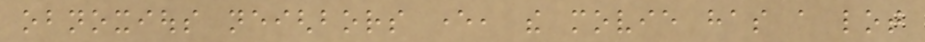obnoxious neighbors ever, the movie has a lot
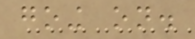going on.
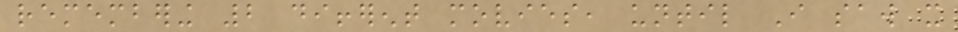remembering 2 different movies, until I saw it
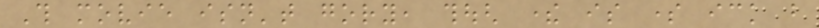This movie isn't gory, though there is some ick but
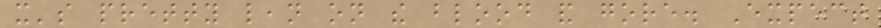it's pretty lean on the blood and gore. Expect
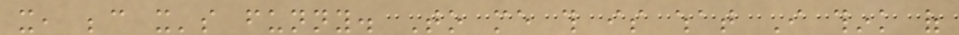it, because it's funny. To me this is what I think of
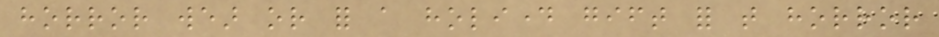horror wear or for a holiday gift for that horror
